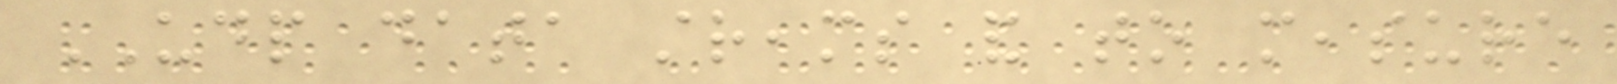UDP data streams and to measure
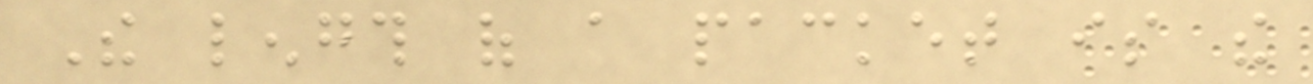The length of a packet is the
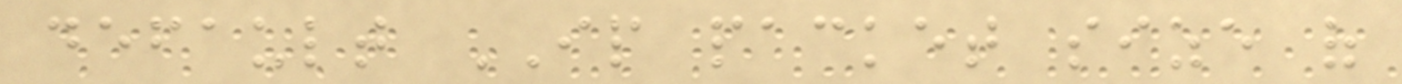default IP packet size of
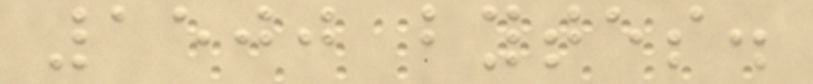1500 bytes.
